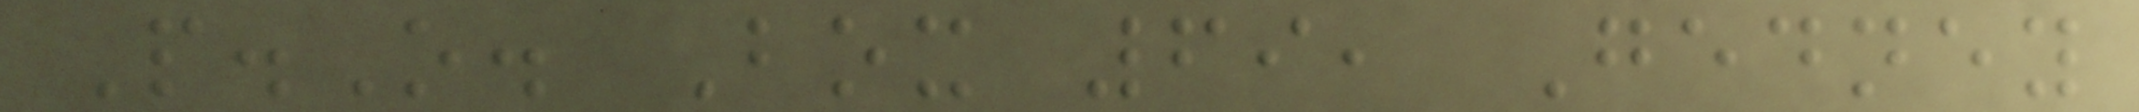P.O. Box 69, Gedney
